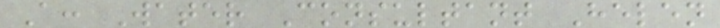A: Water Consultant Helen
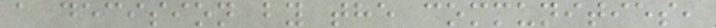a decision by the communities,
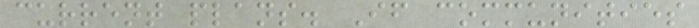current plans. If communities
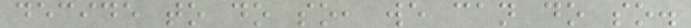decide to do so, we can do so.
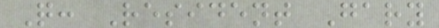Q: Resident Gary
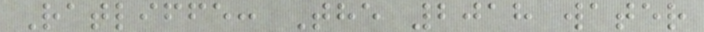Ratliffe: The 2018 water
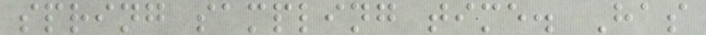spring sampling time. Has
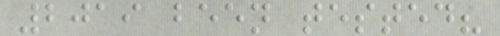2019 been tested?
